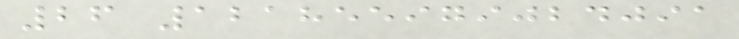26 121855979024091
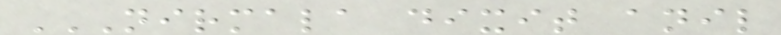NIRMALA DIXIT ANIL
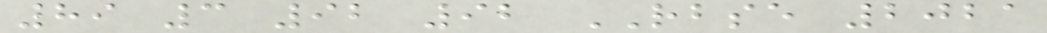89 3 92 92 RBSE 2021
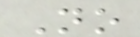No
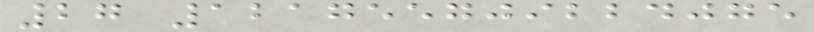27 121755709224075
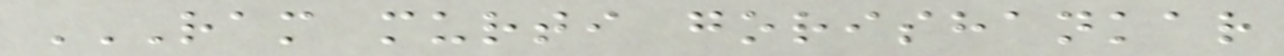RAM MURTI GORISHANKAR
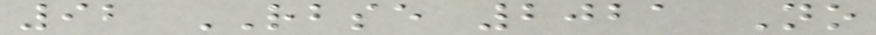92 RBSE 2021 No
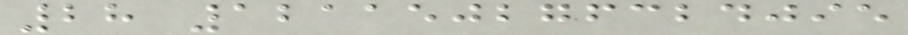28 121150276324095
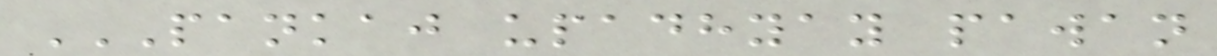PANKAJ UPADHYAY PAWAN
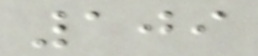109
